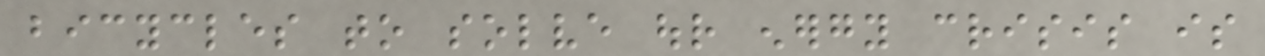bicycles to solve our energy crisis is
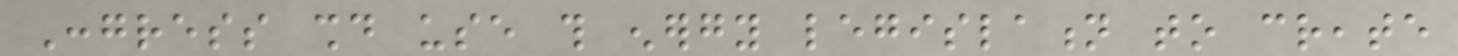Congress should use this energy legislation to create
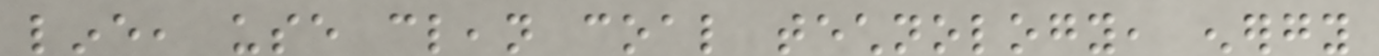line, use clean coal technology, energy
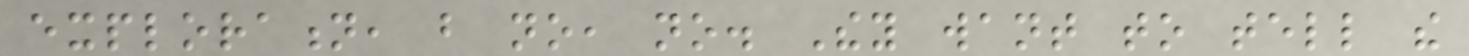exploration, but no, no. They want to tell the
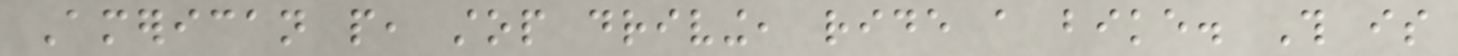American people, stop driving, ride a bike. This is
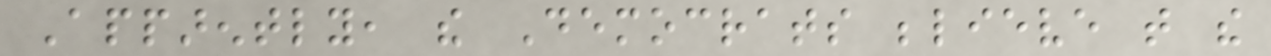Apparently, the Democrats believe that the
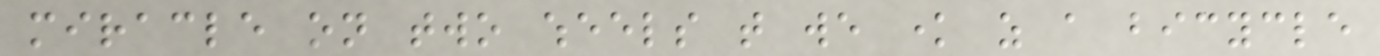miracle on two wheels that we know as a bicycle
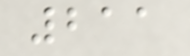211
